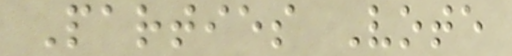Parties Vote
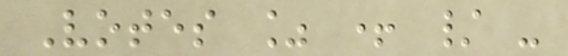Votes % + / -
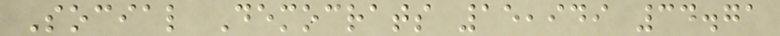Social Democrats 15,949 34.71
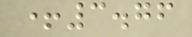+3.76
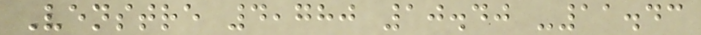Venstre 4,780 10.40 -11.43
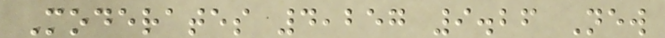Moderates 4,257 9.26 New
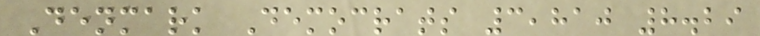Denmark Democrats 3,810 8.29
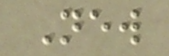New
